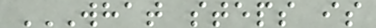WHAT STEPS IS
